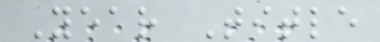Year Title
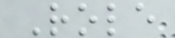Role
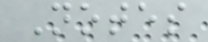Notes
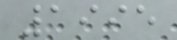1995
